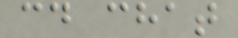cd chat
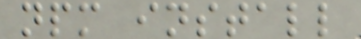npm install
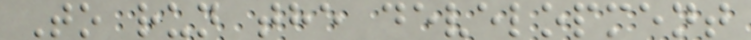To run the development
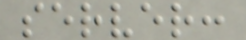server:
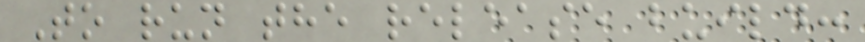To run the release build:
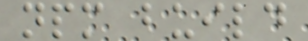npm build
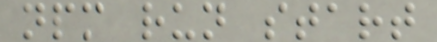npm run start
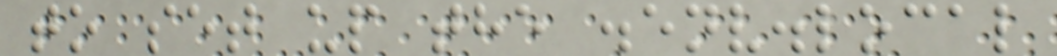to set up the .env.local
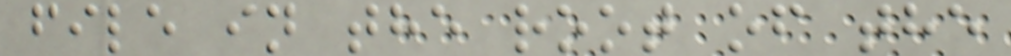file in the root of the
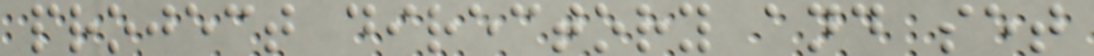project directory and set
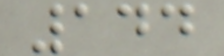144
